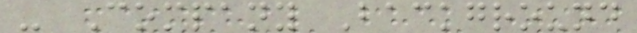- Company Background
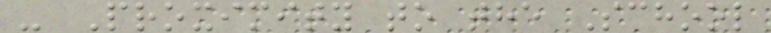- Proximity to the School
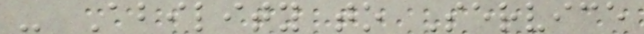- Ability to Service
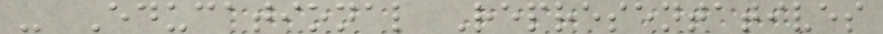- Educational Representatives
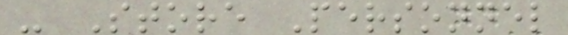- Store Personnel
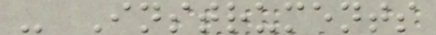- Instruments
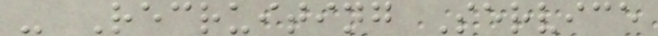- Recruiting Service
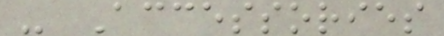- Accessories
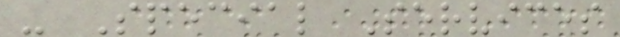- Special Services
